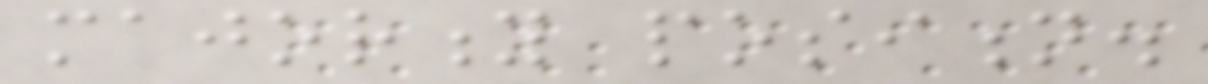majority position.
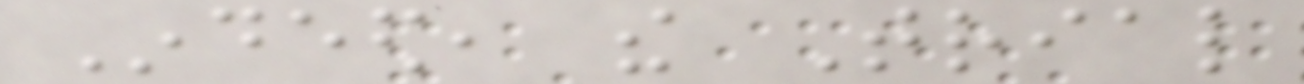Indeed, the Trial
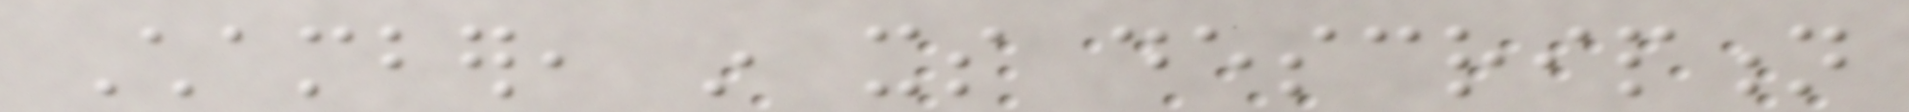Chamber, in its description
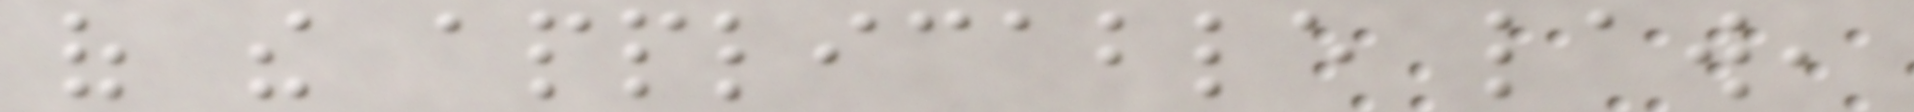of the applicable law,
